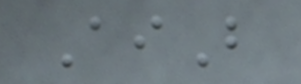AiB
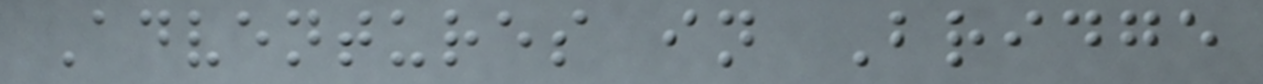Adventures in Bridge
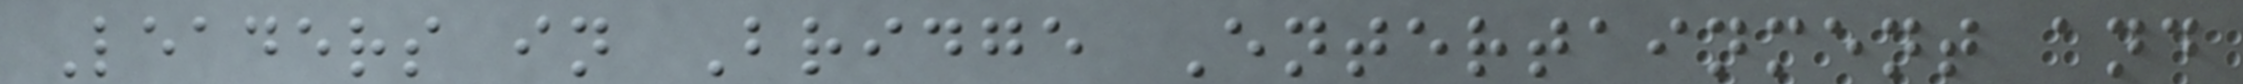Leaders in Bridge Entertainment and
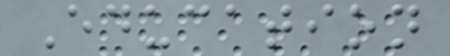Education
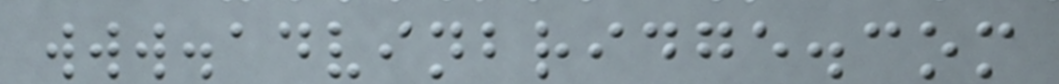www.advinbridge.com
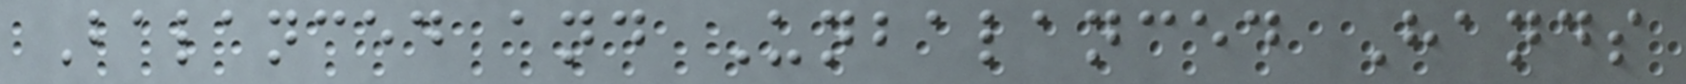Balanced and Unbalanced Hands
